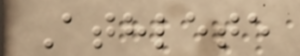Athlete
